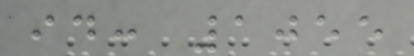id: 1055
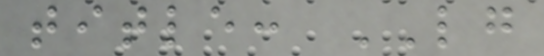title: LG
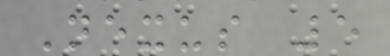Nexus 5
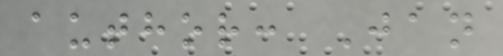author: Jan
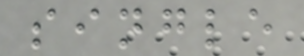single
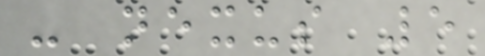- nexus 5
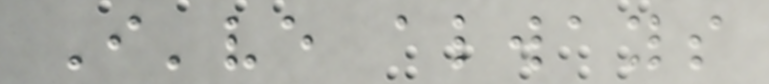I've always
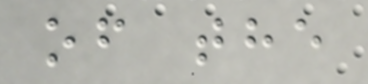of the
